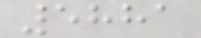5881
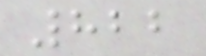822
